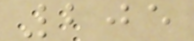205
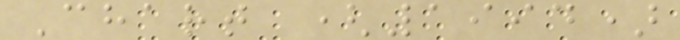Chart (1994)
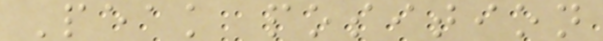Peak position
